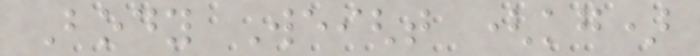Body Weight (kg)
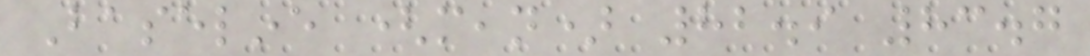Baseline (mean) 82.9 83.7
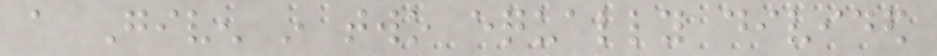a Given in two equally divided
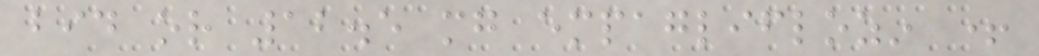bid or 12.5 mg empagliflozin +
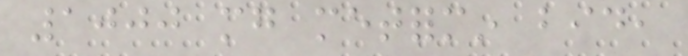1000 mg metformin bid,
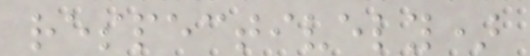respectively)
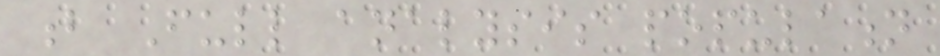b Full analysis population
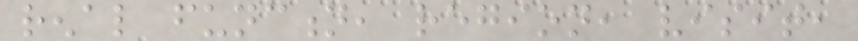renal function, region, visit,
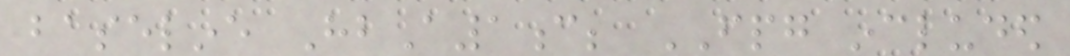baseline HbA1c; FPG included
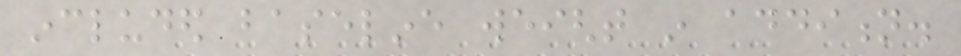included baseline weight in addition.
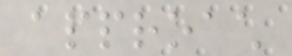approach
